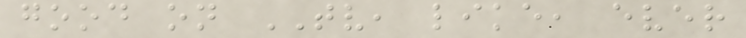good on TV, like, ever
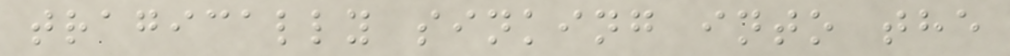tragically sinking into the
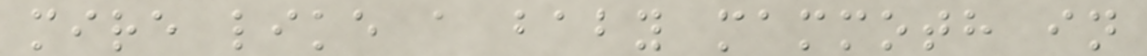mire like a baby mammoth in
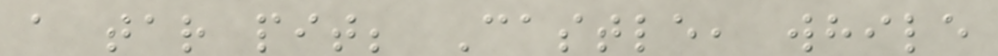a tar pit; Castle, while
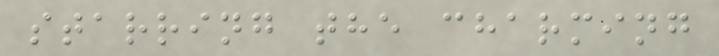starring the charming
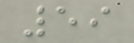59
